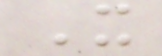It
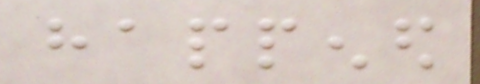happened
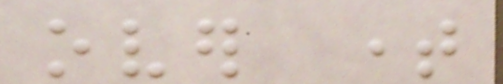over time
